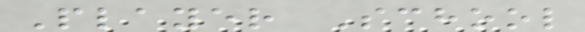Player School
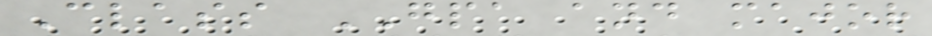Class GPA and major
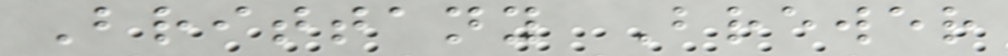Brittany Brewer
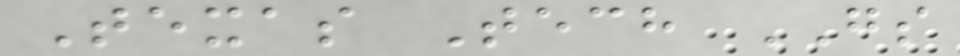Texas Tech GS
